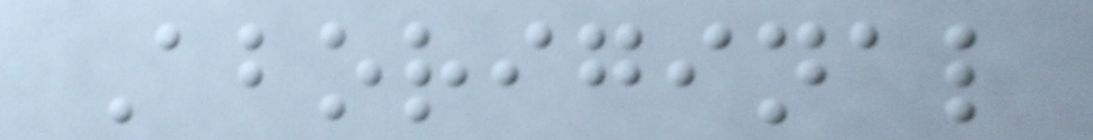Aboriginal
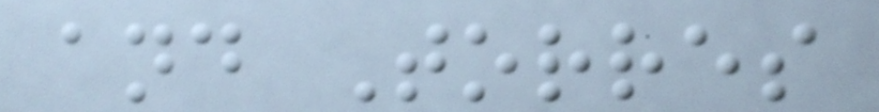and Torres
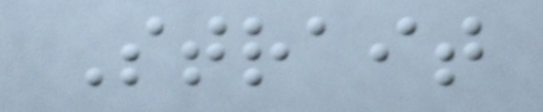Strait
